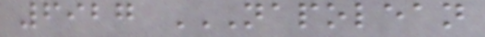6927 NAPOLEAN
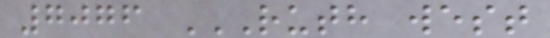7076 RUTH WEST
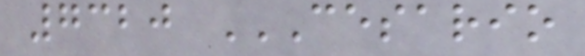7320 CESARIO
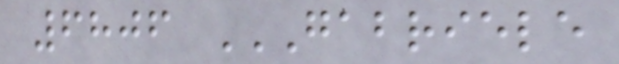6806 GABRIELE
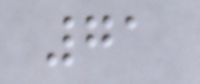71
